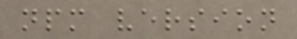npm version
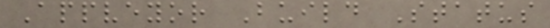Appveyor Build Status
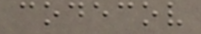codecov
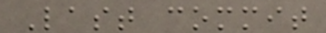Last commit
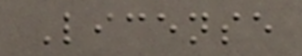License
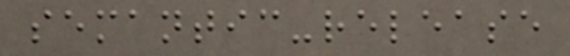semantic-release
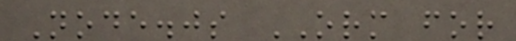Node.js ORM for
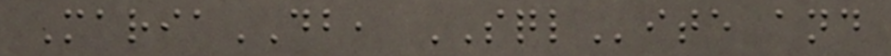MariaDB, SQLite and
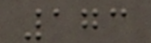173
